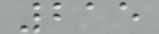215
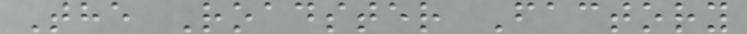The Roadster Factory
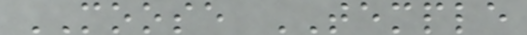MOOSE TEMPLE
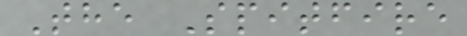The Spitfire
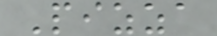Pizza
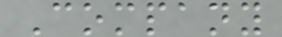Company
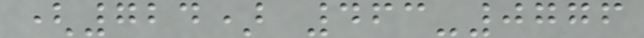(724) 463-0776
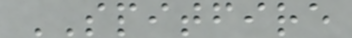SPITFIRE
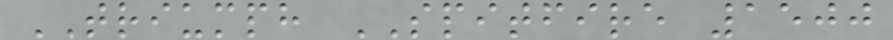TRIUMPH SPITFIRE 1500
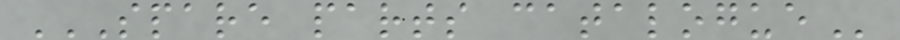SPARE PARTS CATALOGUE
